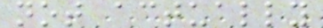not actually
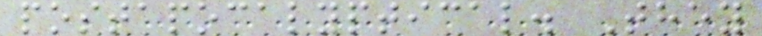postapocalyptical. They
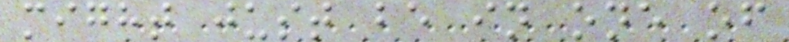might just be in one of
